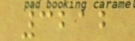3212
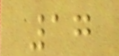17
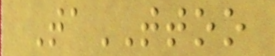TaTTOO
